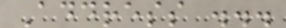Address ...
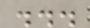...
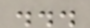...
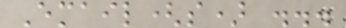Email(s) ...
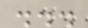...
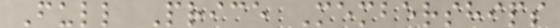Full Price Memberships
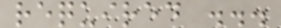required ...
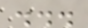...
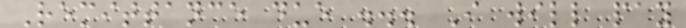Remittance due ... I will pay
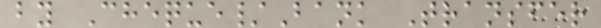by Cheque/Bank Transfer
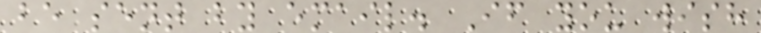be sent by email. If you wish
